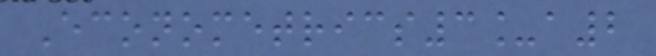Econometrics3_a2
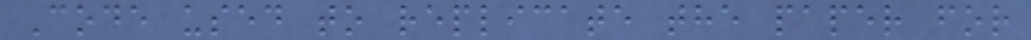Code used to replicate the paper for
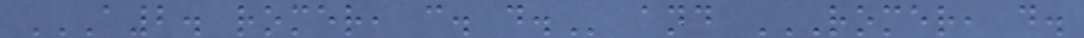A2. ROMER, C. D. and ROMER, D.
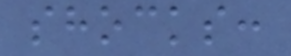shocks:
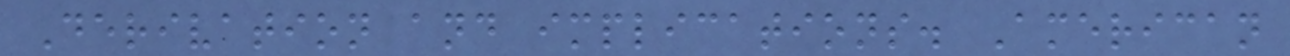Derivation and implications. American
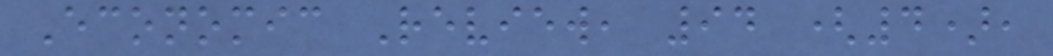Economic Review, 94 (4),
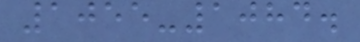1055-1084.
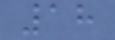18
